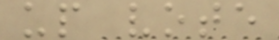up vote
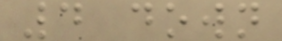4 down
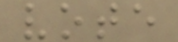vote
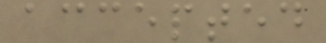accepted
